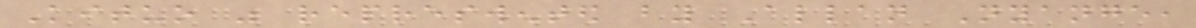Kituo was represwented by Allan Nyange,
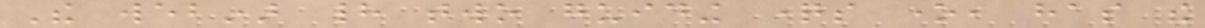The webinar had two guiding questions one, has the
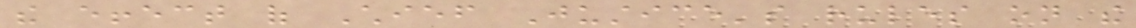the effect of Chief Justice's rules on the
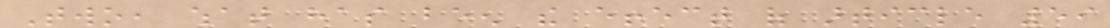Two, what has been the effect of article 59
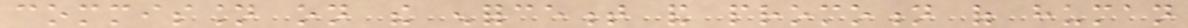commission on the enforcement and promotion of human
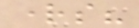rights?
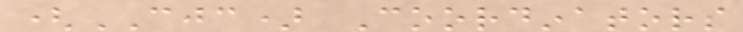(CJC) Coordinators
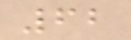62
